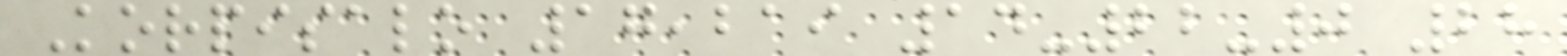Korpisalo 17,219 14-22-0 28
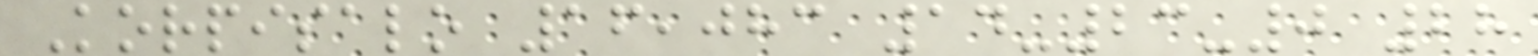Korpisalo 16,083 14-23-0 28
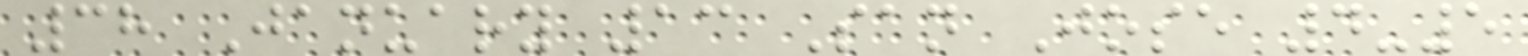38 January 13 San Jose 4-5
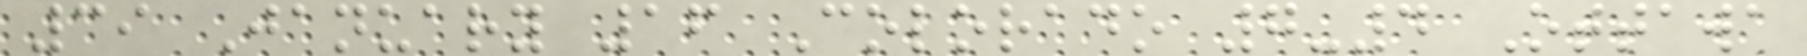39 January 16 Colorado 7-4 Ottawa
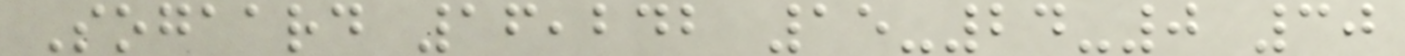Sogaard 16,242 15-24-0 30
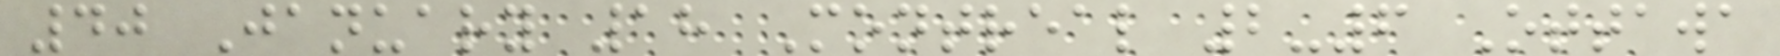40 January 18 Montreal 2-6 Ottawa
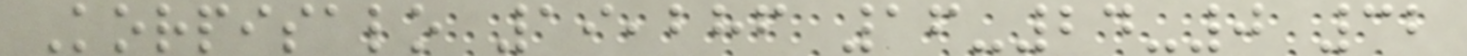Korpisalo 19,286 16-24-0 32
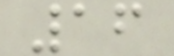16
